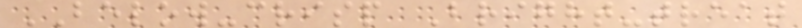BELOW-crisp Bright-treat
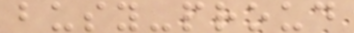busy-proud
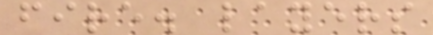fire. layers
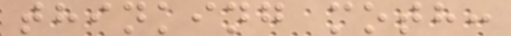thinking moth:
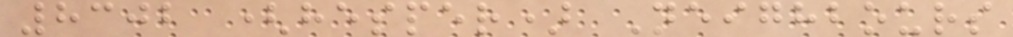8302 (hesper) Neighbours
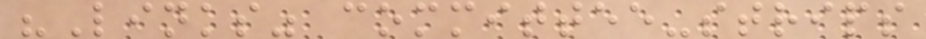"Links" committee-strips
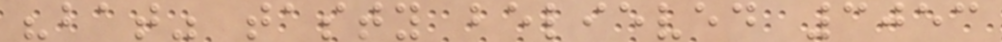"bat" tasty believed 3053
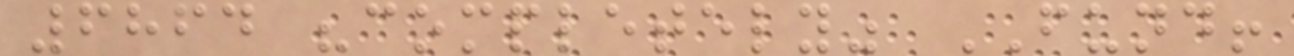6864 "completely" FUND!
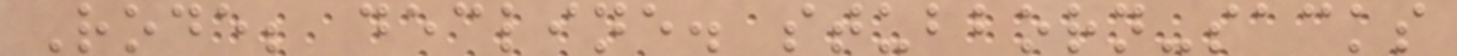Rode; decline. stubborn-sacks
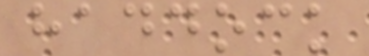haddock
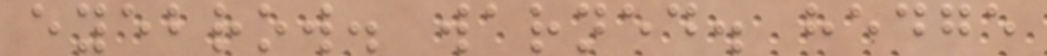eyebrow. warned. hedge
